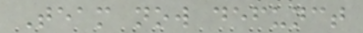Team now defunct
